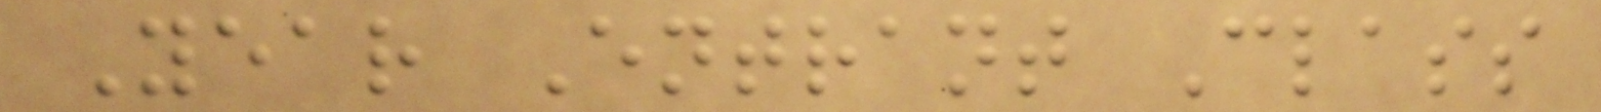Year Entrant Class
